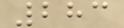283
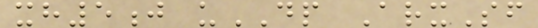xh5j uDP ArxSf
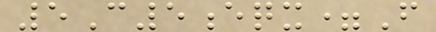5C5eqx=F
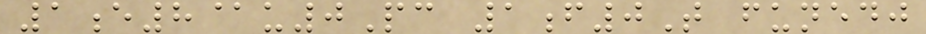1e8@u0Pc 1f0T funedj
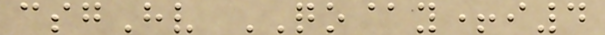csgHv QO@y+i4
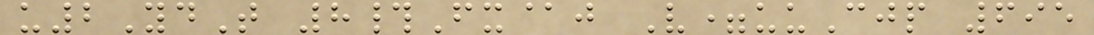u2YdT 8#Fx@j V=uuCjp 695
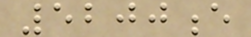5200e
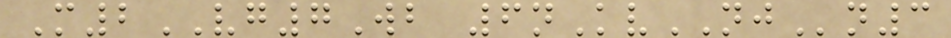M2VG7Wb 6nKvNJn3
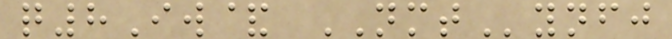q8Iw& NMTynfj
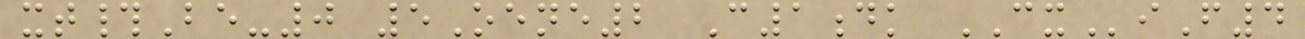xt#Be-0 5Oene2 C1dk CXiF4
